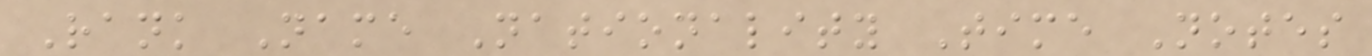Rank Name Nationality Time Notes
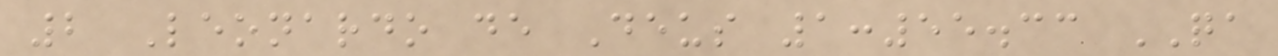2 Leonardo de Deus 1:55.33 QA
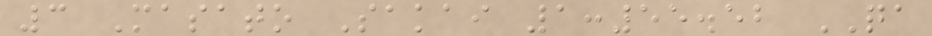3 Masato Sakai 1:55.52 QA
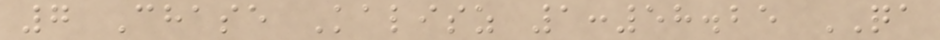7 Chase Kalisz 1:58.25 QA
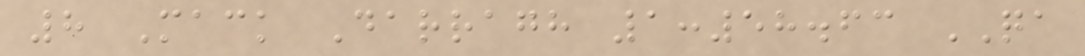8 Mack Darragh 1:58.63 QA
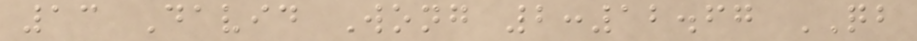13 David Wong 2:12.67 QB
